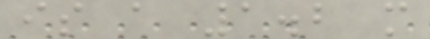is a 1.2 m
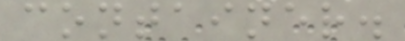container.
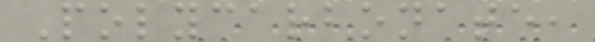Polycarbonate,
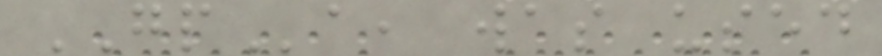GPa, was used
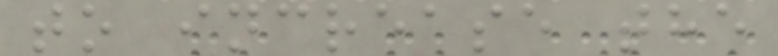to increase the
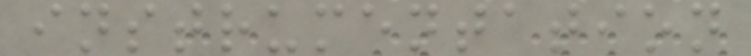instrumentation
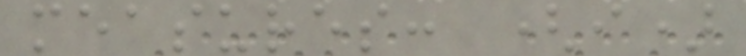measures: (i)
